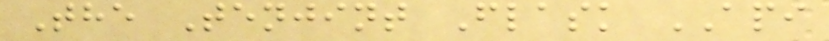The Tenjint Flask API
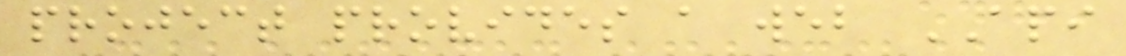project provides a web API
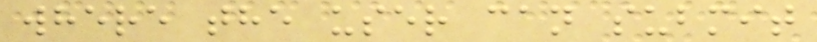where the user can submit
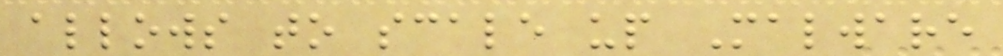allows to scale up Malware
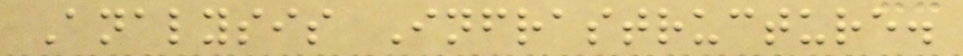Analysis Infrastructure.
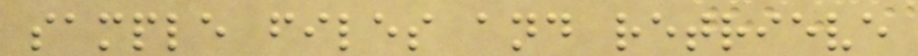sample files and retrieve
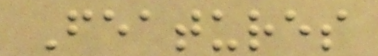Features
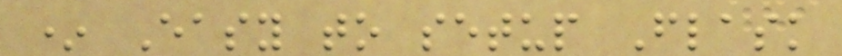* Easy to setup Flask
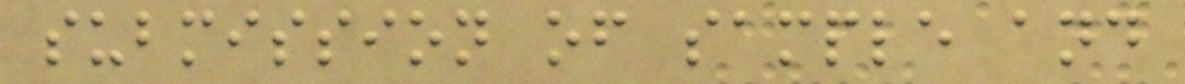submission of sample and
